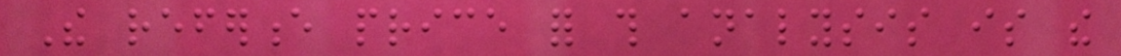The reference price for this analysis is the
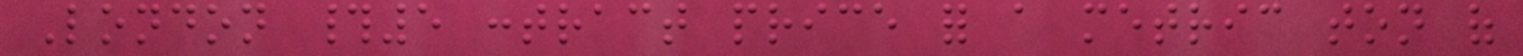London #5 contract price for a metric ton of
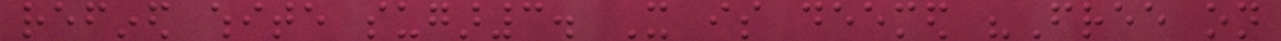refined white sugar3. It is deemed "Free on
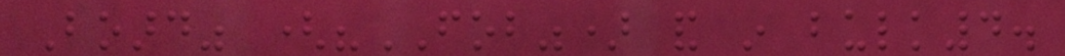Board" ("FOB") and in bulk4.
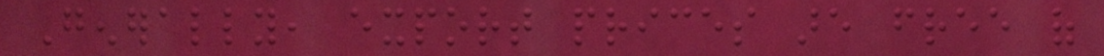Generally, export prices are free of
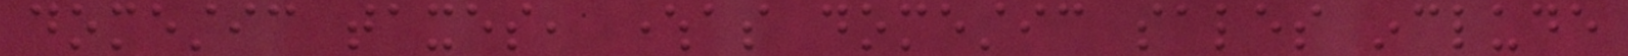domestic taxes, whereas domestic sales include
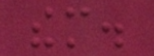them.
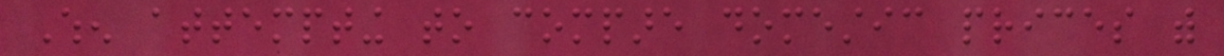When attempting to compare domestic prices with
